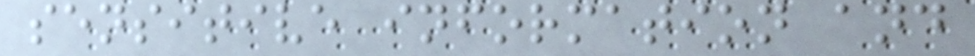sensitive information and
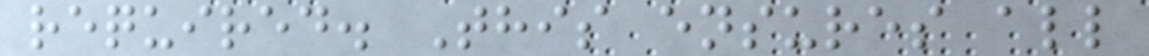required. This ensures all
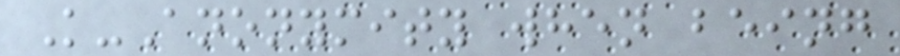K-Anonymity when being
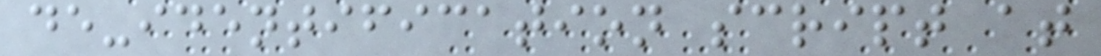de-identification script at
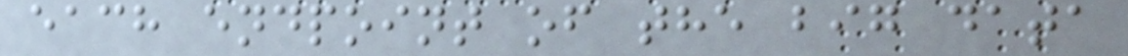each endpoint of the big data
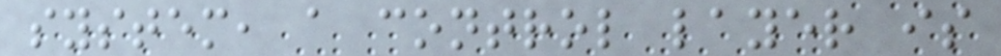system, a control layer is
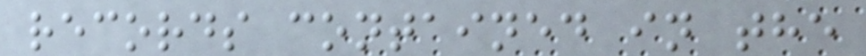records contained in the
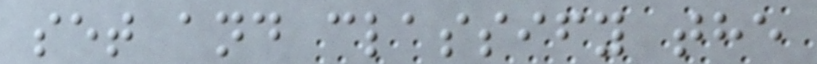set and classify the
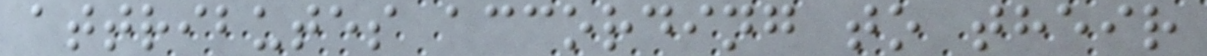attributes according to their
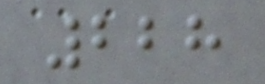228
